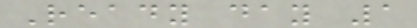Ready day 1
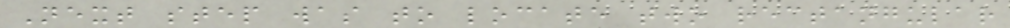Next step was to locate two rectangular
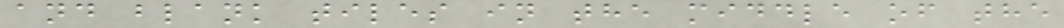and blank tiles in the middle of the
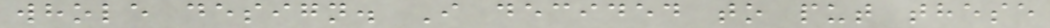whole design. I decided to put these
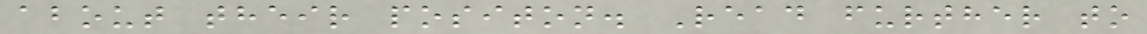about their positon. Read further to
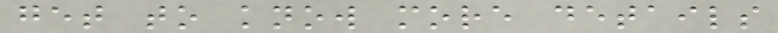get to know more details
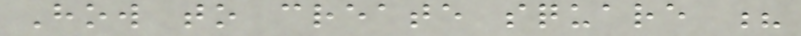How to create square ?
